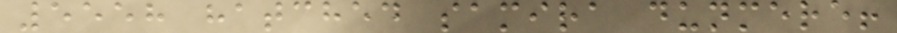5558 hatched samira dunmere!
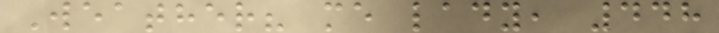Weather? me lady, 448
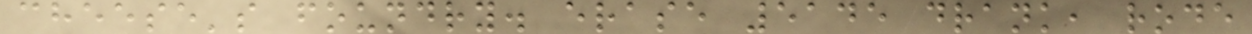cheese's foundry. erase 5145 drank, rode
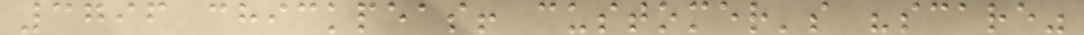3796 chickpeas! customer's "scare"
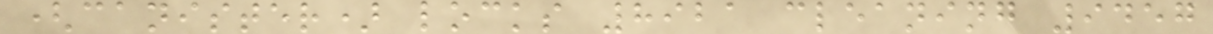(canister) locks 8921 cleaning 9457
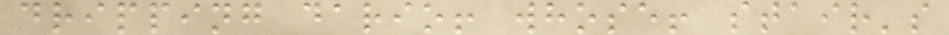dripping dario! whose! stair's
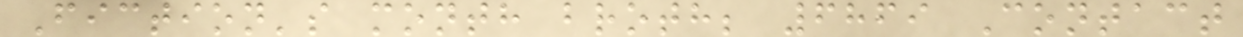Fiction's month broth; 6869 Contact
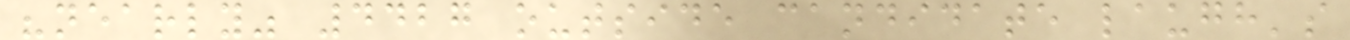"nearly" 4427 outside candidate laugh's
